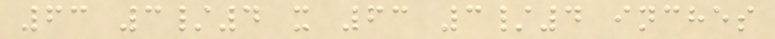63 3/4 x 63 3/4 inches
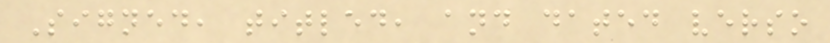Signed, titled, and dated verso
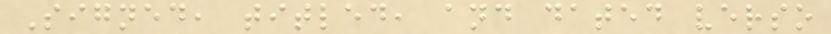Signed, titled, and dated verso
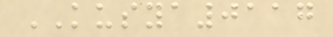KUSYA0117
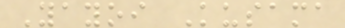Yayoi Kusama
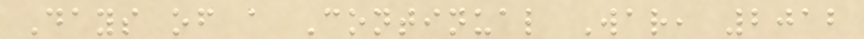Days of a Continual War, 2012
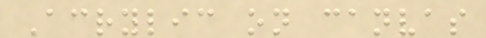Acrylic on canvas
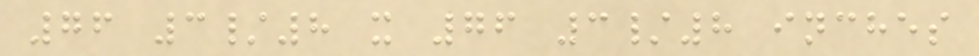76 3/8 x 76 3/8 inches
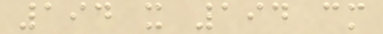194 x 194 cm
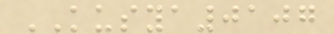KUSYA0107
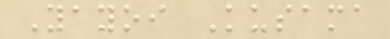Yayoi Kusama
